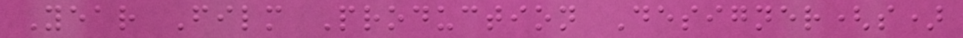Year Film Production Designer(s)
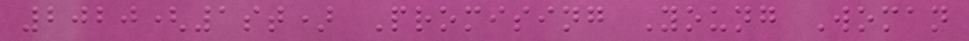2020(1st) Promising Young Woman
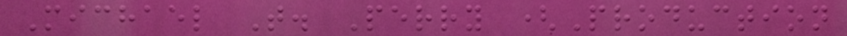Michael T. Perry (Production
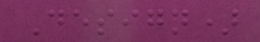Design)
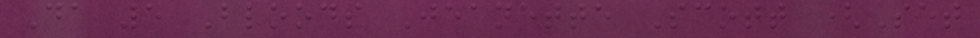Da 5 Bloods Jeanette Scott (Set
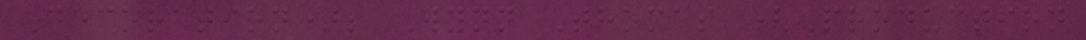Decoration); Wynn Thomas (Production
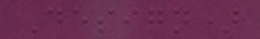Design)
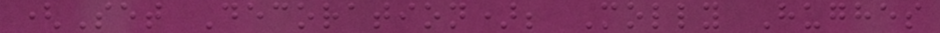(Set Decoration); Molly Hughes
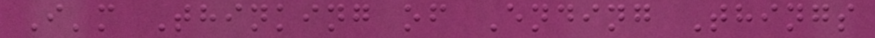I'm Thinking of Ending Things
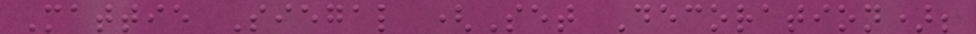Mattie Siegal (Set Decoration);
